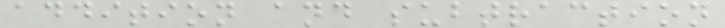addition and subtraction
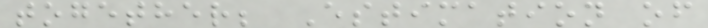together; Estimation of
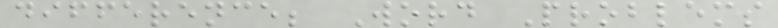difference; Word Problems
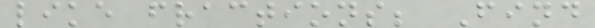like fractions; Find
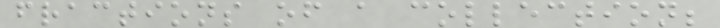fractions of a collection;
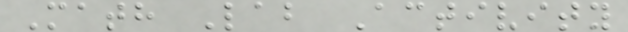Math Lab Activity
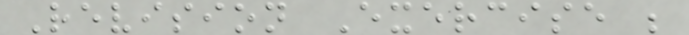Revision Exercise ;
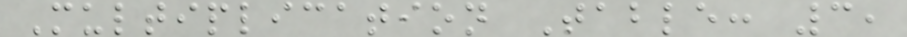Multiplication Table: 3,
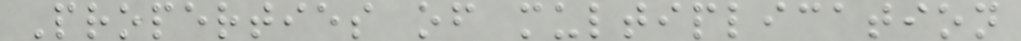Properties of multiplication
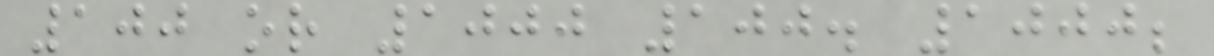100 or 1000 100. 1000;
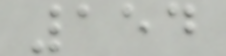154
